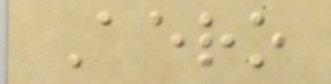Aero
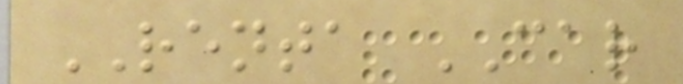RENTA CAR
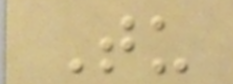Tu
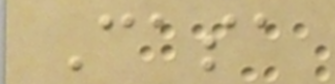Casa
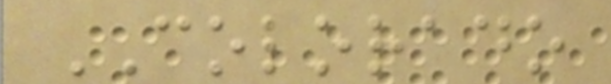COLORADO
